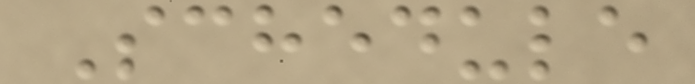Schedule
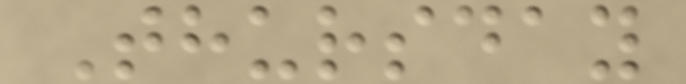Thursday
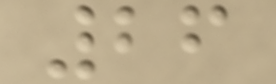26
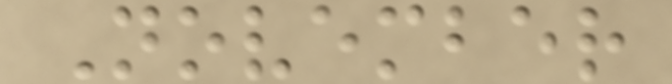November
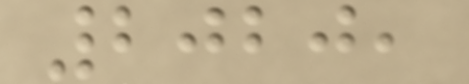2020,
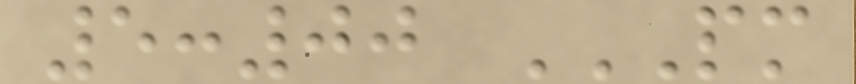5:00 PM
